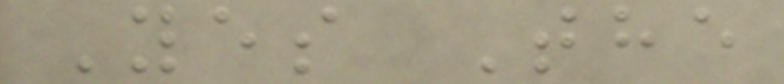Yes The
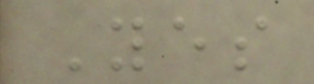Yes
